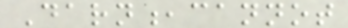Darn,cannot
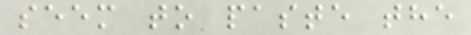seem to paste the
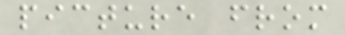picture from
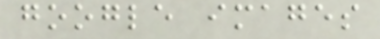google images
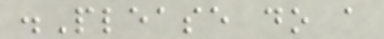.Please do a
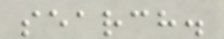search.
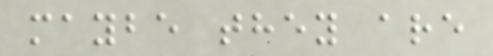maybe they are
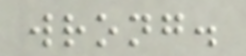wrong.
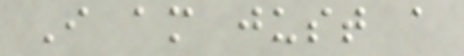I am just a
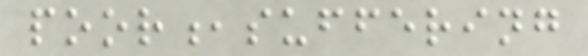poor,suffering
